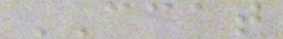CCAT
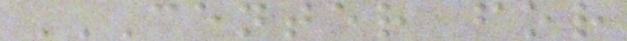CENTER FOR
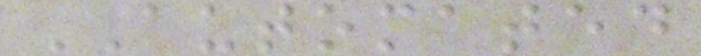AUTOMATED
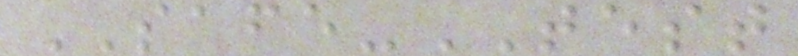SAFE-TEST
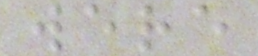were
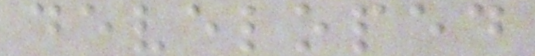developed
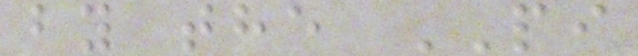by the PI
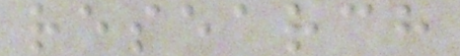research
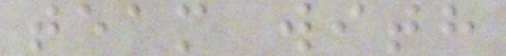team with
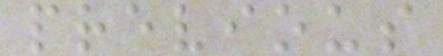previous
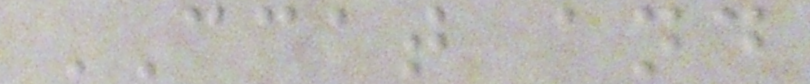CCAT and
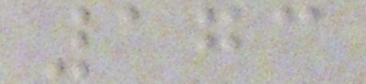173
